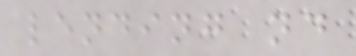lending nd
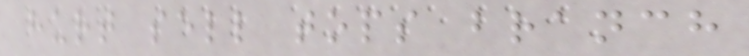hurt sell tops branch
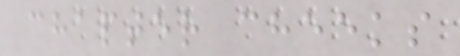chapter cheeks
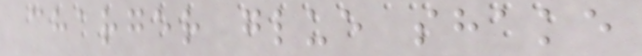charger glue shake
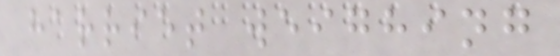harriet weighing
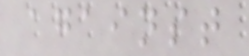against
